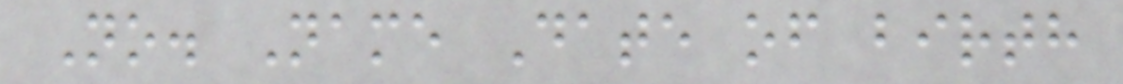No. Name Date of birth
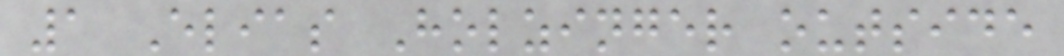1 Elias Holzinger outside
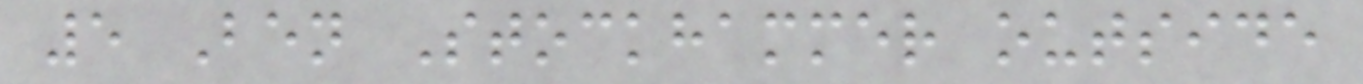5 Ben Stockhammer outside
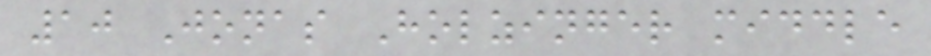10 Jonas Holzinger middle
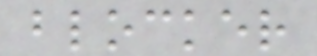blocker
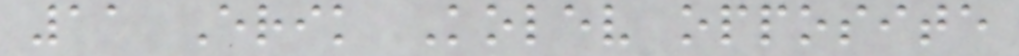11 Erik Kolev opposite
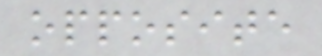opposite
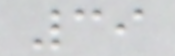39
